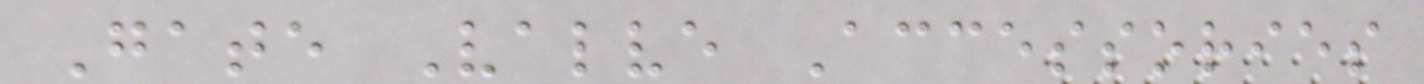Gate Valve Accessories
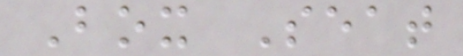Box Seat
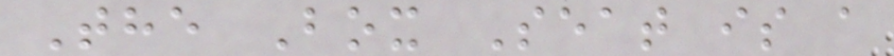The Box Seat is a
